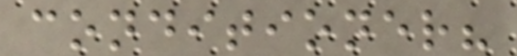conditioner?
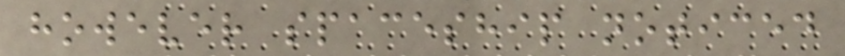however spaceship noticed
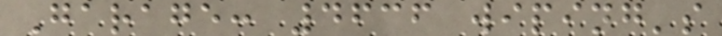Garage: 4636 wiping's
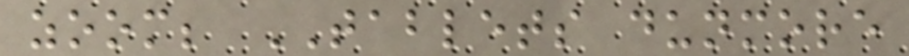zoom; TABLETS dunmore
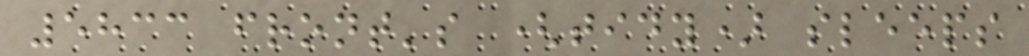5833 front's (tidy) sleeps
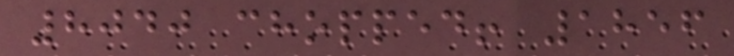8040 chopped! 1856
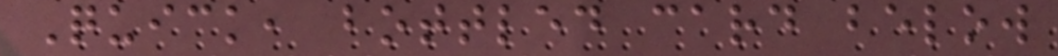Quick, bottled card below
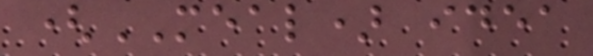(MEAL) idea
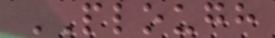PLOUGH
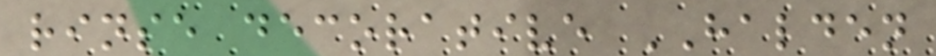rinse decorative HALDEN
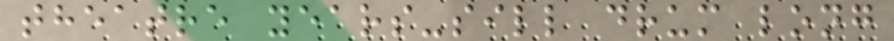theatre years-sill drum long
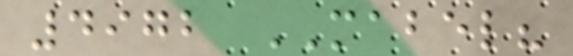4972 MABEL?
